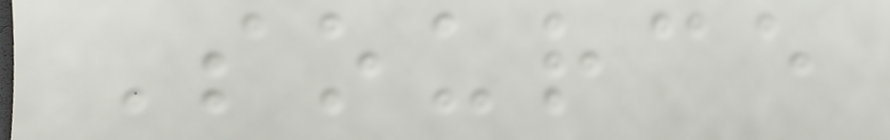Source
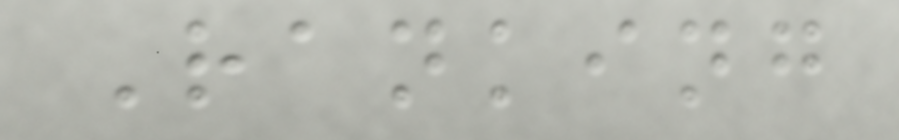Ranking
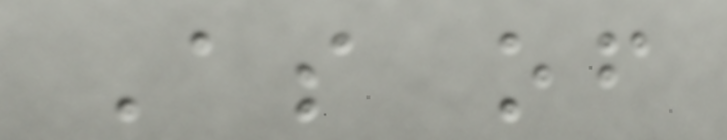As of
